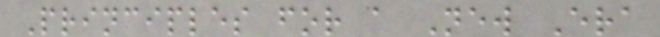Principles for a New Era
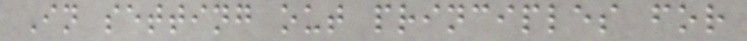In setting out principles for
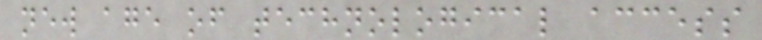new age of technological access
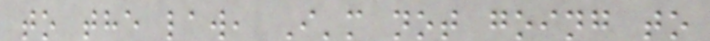to the law, I'm not going to
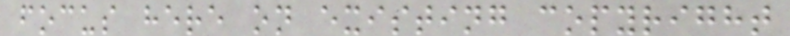focus here on existing copyright
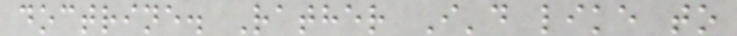doctrine. Rather I'd like to
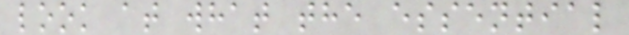look at what the essential
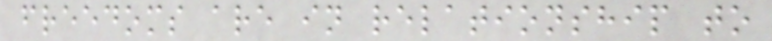freedoms are in relationship to
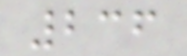236
